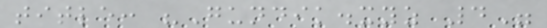title: "Gundik.xyz 4"
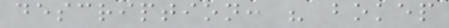description: " bokep
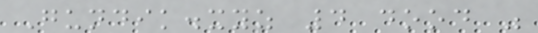Gundik.xyz 4 dood "
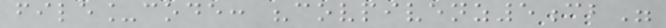file_code: "covpivenz5cb"
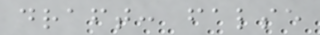draft: false
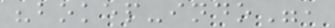"bokep-indo",
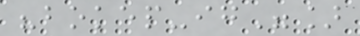"bokep-ig"]
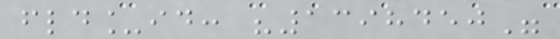fld_id: "1398450"
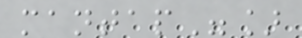mantap"]
